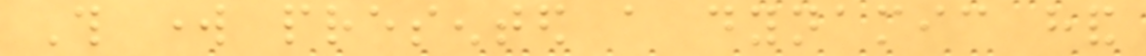This work presented a dynamic hand
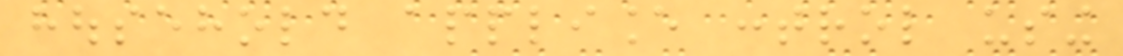household appliance control using
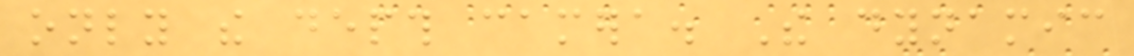only the depth camera. The dynamic
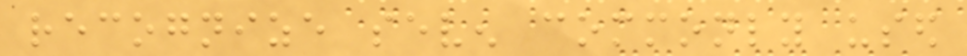recognize seven commonly used
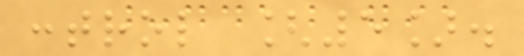control [5].
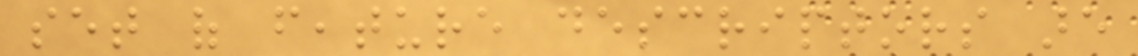set of feature descriptors are
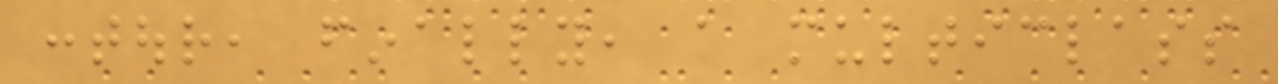contour, finally, a multiclass
